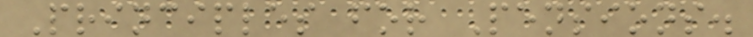Principles for Pensions.
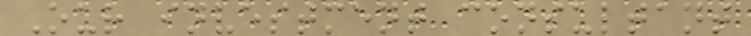Our investment consultant
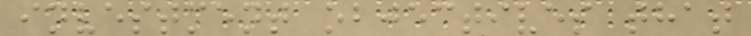investment objectives that
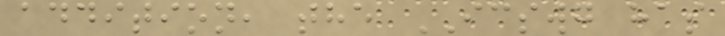addition, the ICSWG has
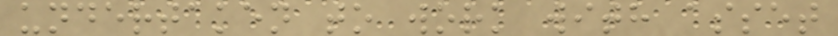undertaken to work with asset
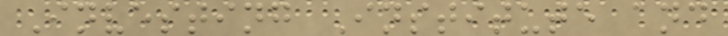Investing Institute and
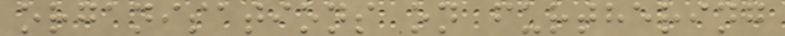organisations on furthering
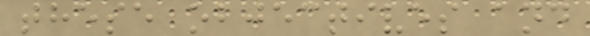these objectives and
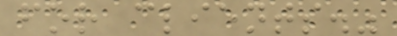for clients."
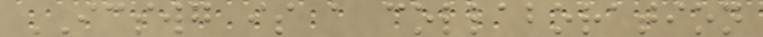ICSWG is a collaboration
